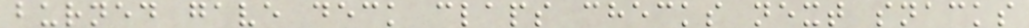burned gave deck claps checks next snacks
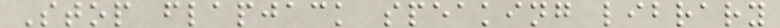Stop flapjack speaking library
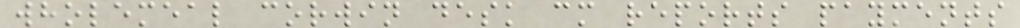wholemeal corwin desk cm reports payments
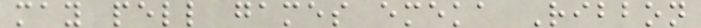may pell games emeka Ribbon
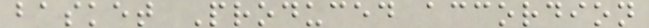basket Produced accordion
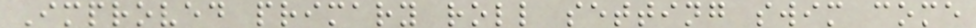Improved primary roll setting swim come
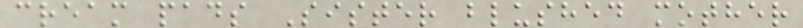cream pads Sister blushed mother
